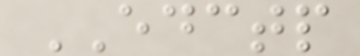EDCTP
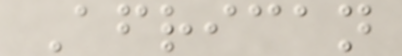African
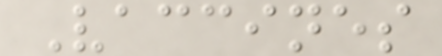Vaccines
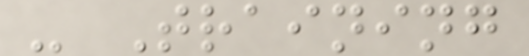- Training
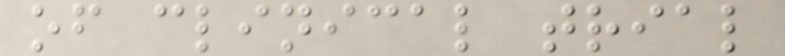of clinical trial
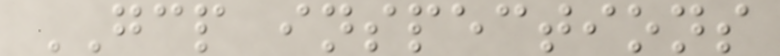GCP inspections
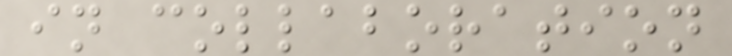in collaboration
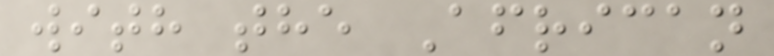with the African
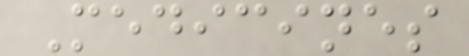Medicines
